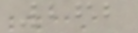262
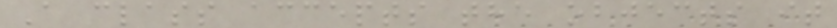A class accepts the objects it
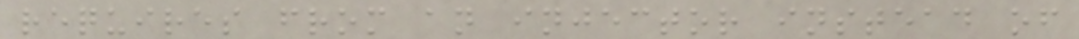requires from an injector instead of
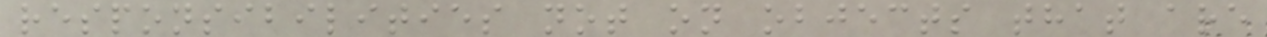responsibilities not on objects that are
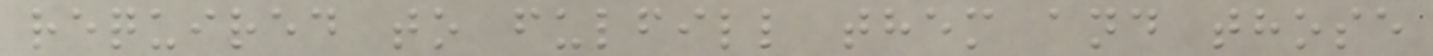required to fulfill them and those
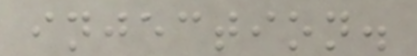injection.
